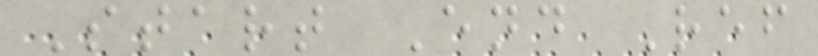Start End Ref
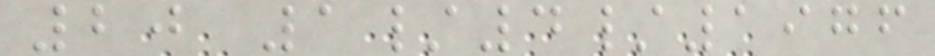20 1/4/1976
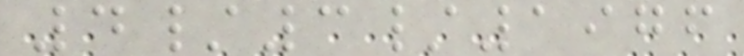4/3/1976
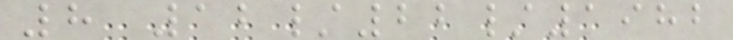8 12/22/1982
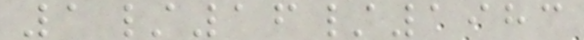1/16/1983
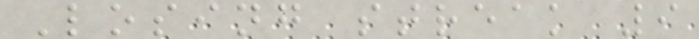Losing streak 9
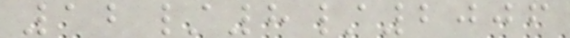12/8/2006
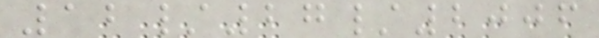12/27/2006
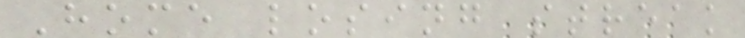Home losing streak
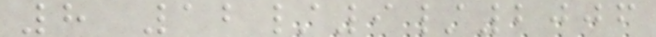8 12/9/2006
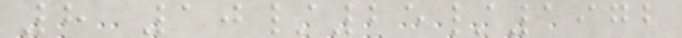8 10/25/1972
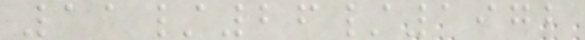11/26/1972
